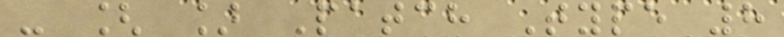- [ ] Patch Type 8
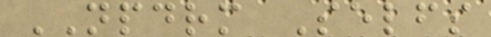NPDRM Selfs
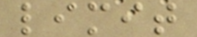limit
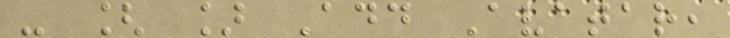- [ ] Add Avatar,
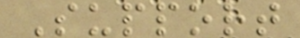Support
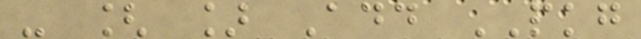- [ ] Add PKG
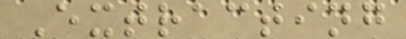Extracting
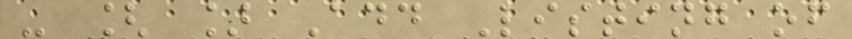- [ ] Add Listing of
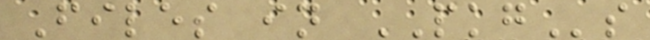Files in PKGs
